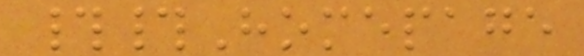##Homepage
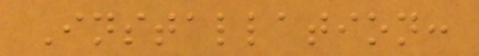Installation:
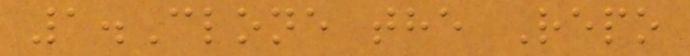1.Clone the Repo
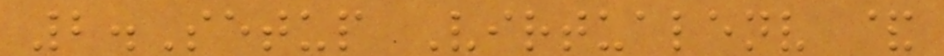2.Setup Virtualenv &
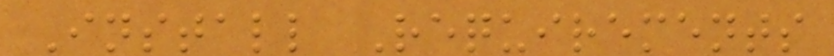Install Requirements
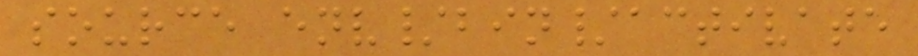source env/bin/activate
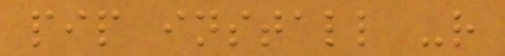pip install -r
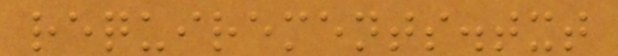requirements.txt
